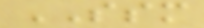SSM
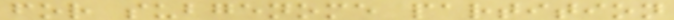for subgenome partition
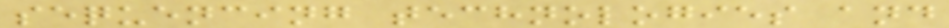sequencing technologies and
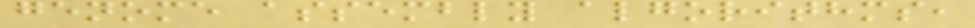genome assembly algorithms,
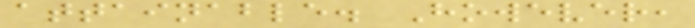attainable. However,
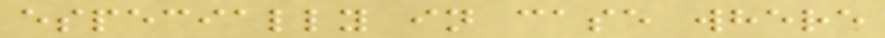especially in case where
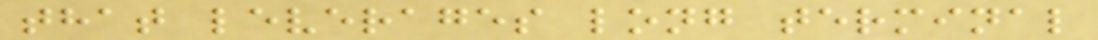that leverages long terminal
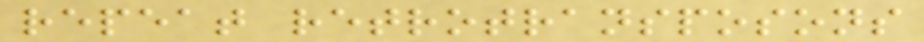repeat retrotransposons
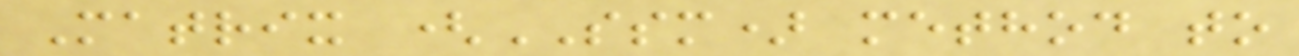Matrix (SSM) method to
